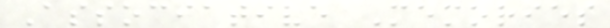Associative Memories
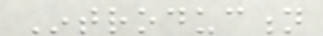Introduction
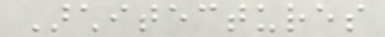Architectures
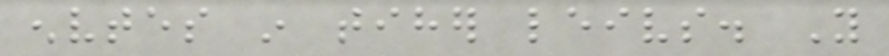envtes in tiher leivs. You
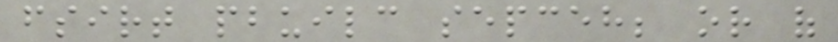fsirt pbuilc sepceh; or of
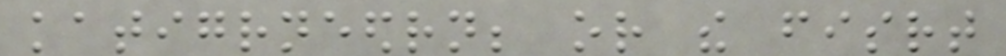katigrneedrn; or the fisrt
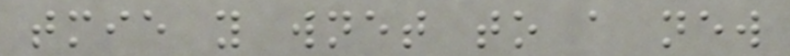tmie you wnet to a new
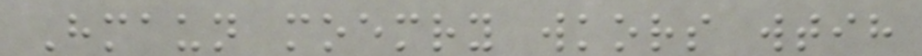Hmaun moemry wkors wtih
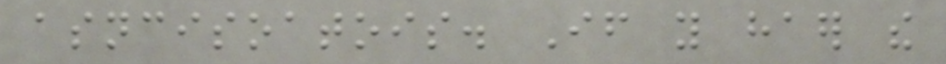asncisoatois. If you haer the
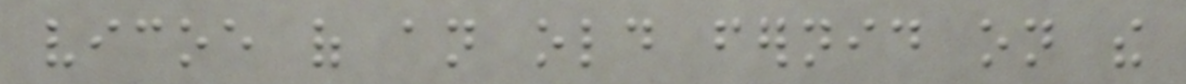vicoe of an old fernid on the
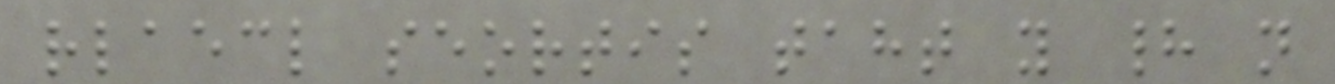rlaecl seortis taht you had not
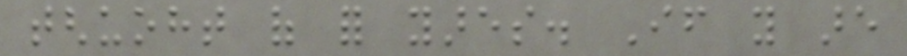tghuoht of for yares. If you are
